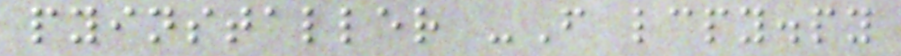pyinstaller -F lcpy.py
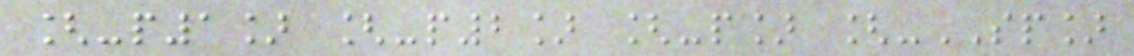[-p1] [-p2] [-p] [-SP]
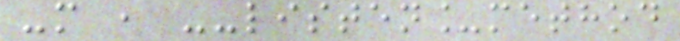-m , --listen_method
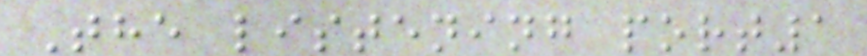The listening port1
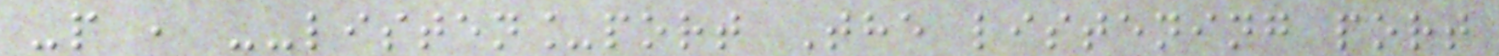-p , --listen_port The listening port
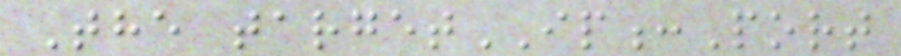The targetIP:Port
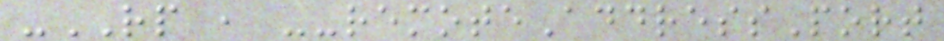-RP , --remoteAddressPort
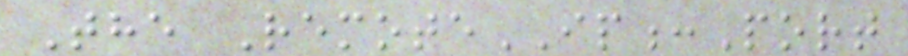The RemoteIP:Port
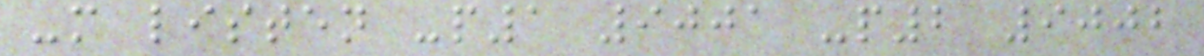-m listen -p1 9001 -p2 9002
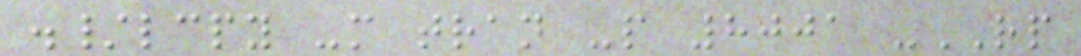./lcpy -m tran -p 8001 -RP
